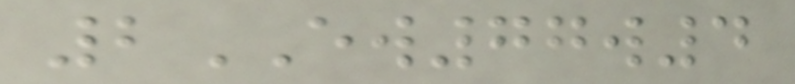2EW77w4
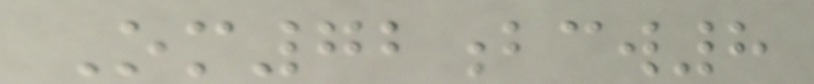Om72bcw8
